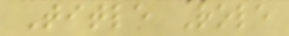Title Role
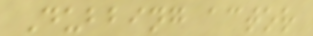Dubbing actor
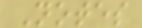Notes
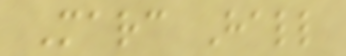Marc Hall
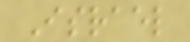Israel
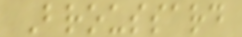Broussard
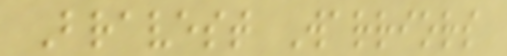Bravest Warriors
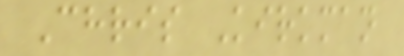Chris Kirkman
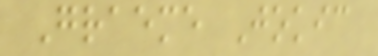Graeme Jokic
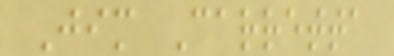Jim Carretta
